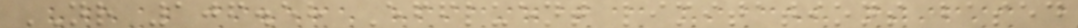NR 106.58 Effluent limitations based
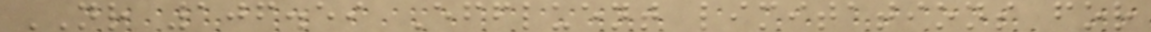NR 106.59 Effluent limitations for
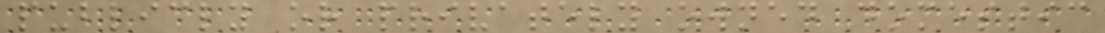publicly or privately owned domestic
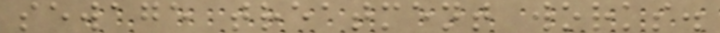sewage treatment works.
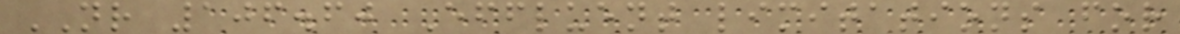NR 106.60 Effluent limitations for
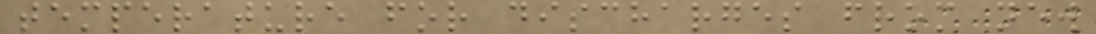temperature for discharges from new
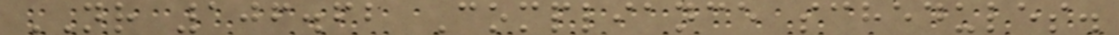NR 106.62 Compliance schedules.
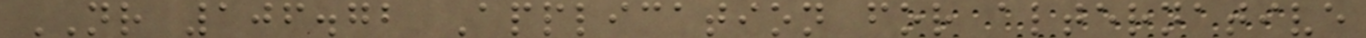NR 106.72 Application for alternative
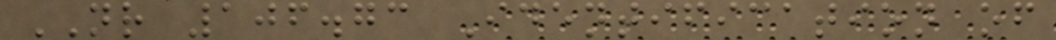NR 106.73 Identification of
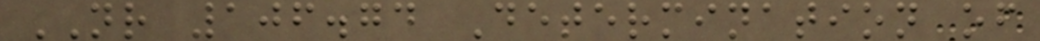NR 106.74 Determination of
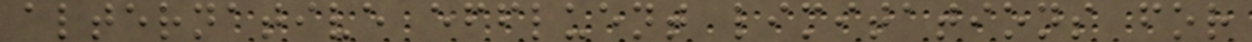alternative effluent limitations for
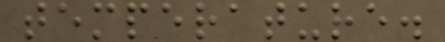temperature.
